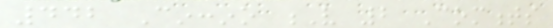442 Cinccino V 2 Comments
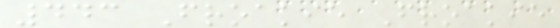443 Froakie Froakie
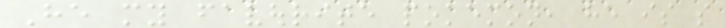He my favourite pokemon, he is so
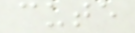cute
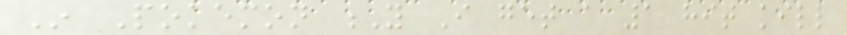In Pokemon Y I get a 1 hit kill
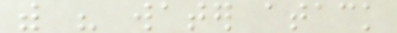with his water atack
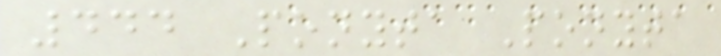444 Ponyta Ponyta
